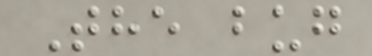The bug
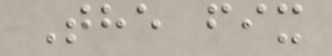The fix
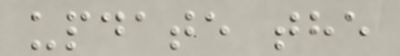update the
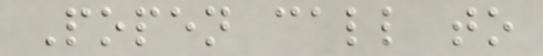Popen call to
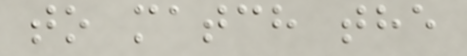to match the
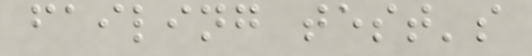failing test's
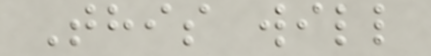This will
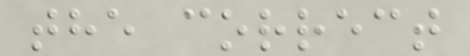the correct
